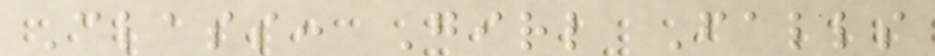Class: Girl Falls
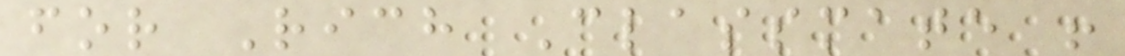for Rich Classmate !
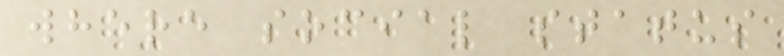where social status
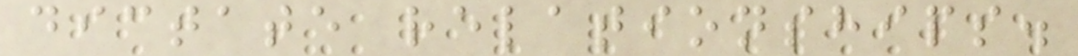dictate relationships.
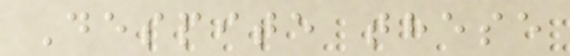Despite these
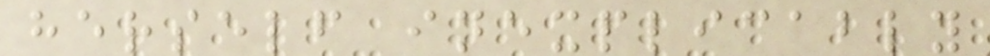herself inexplicably
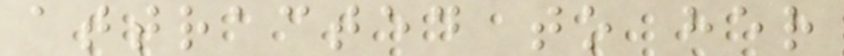attracted to her
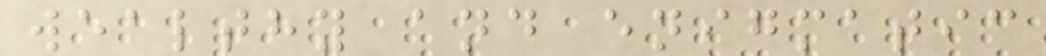wealthy and enigmatic
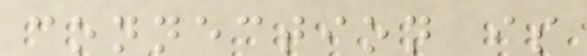connection is
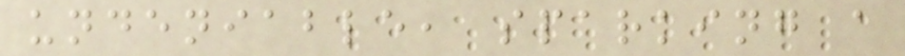undeniable, sparking a
